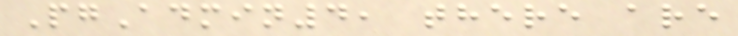PgAdmin4, there are
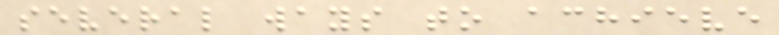several ways to achieve
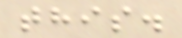this.
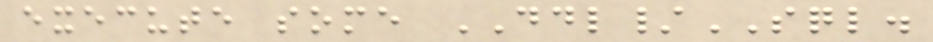execute some DDL/SQL.
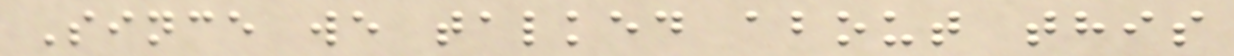Since we talked about this
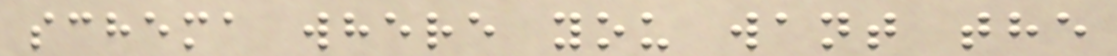schema where you want the
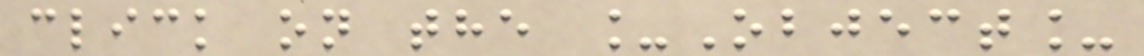click on the _Object_
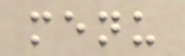menu
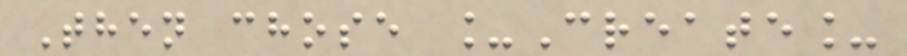Then chose _Create_
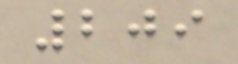209
